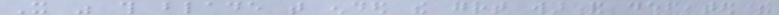It was this blade that ended the great war and defeated the
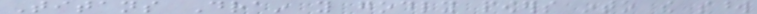Titans Drain you godly powers into the sword
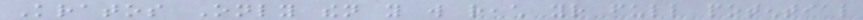Kratos Only then you will reach your full potential
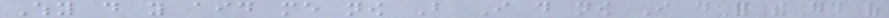Why do you aid me now But I do now I do for the good of
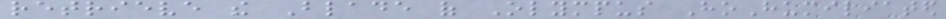retrieve the Blade of Olympus HoHumiliated
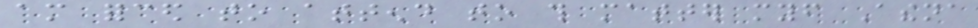am forced to attend to this matter myself Athena
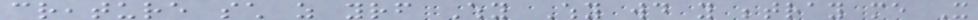creature such as yourself Why Why would you betray me It
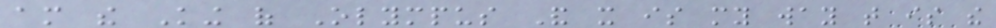am the King of Olympus And it is my way that is the
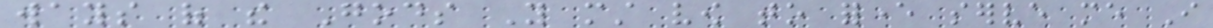ways of the Gods You must vow to forever serve me I
